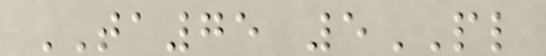TA75 5PL
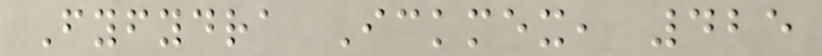Fyfydra Ickmex, 425
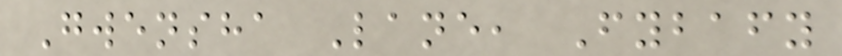Gwensha Lane, Fybafy
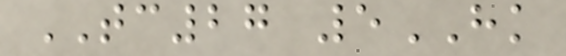TC27 5HK
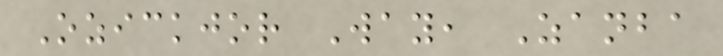Ozickjor Way, Zanba
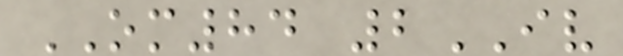OM84 2IV
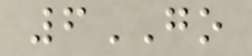6GO
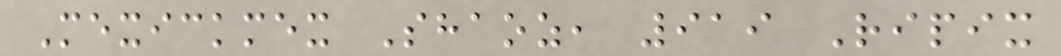Mexickmex Shaoz, 919 Ripix
